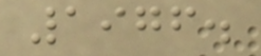1976.
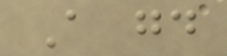A good
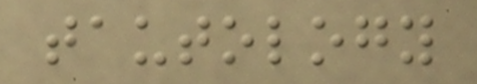tautology
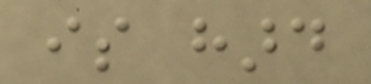is hard
